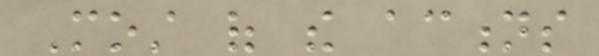Most of the actions
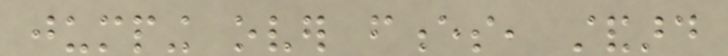jumping over fences, standard
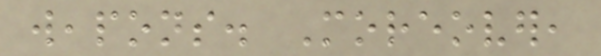weapons. Moreover,
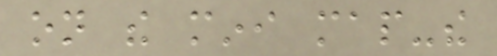on the mini map-the
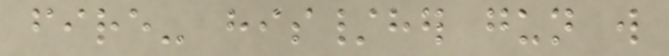fire- his/her gun will
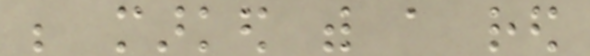be marked with a red
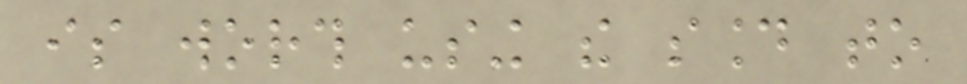is worth using the sound to
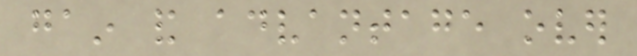gain and advantage over
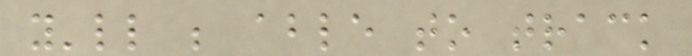you'll be able to track
